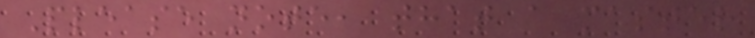Please note, that a master
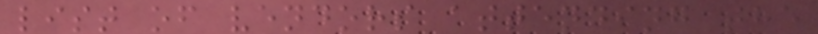list of vendors attending the
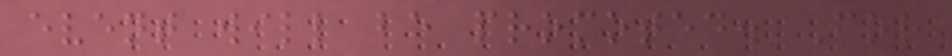event will be promoted. For
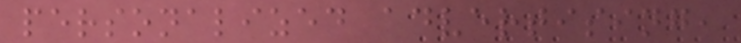personalized advertising,
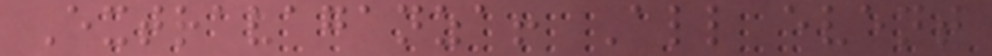Extravaganza! All event
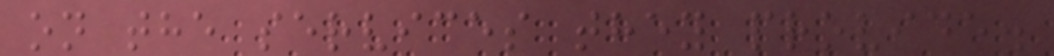on the services they provide.
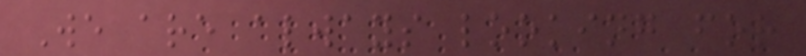We are always looking for
